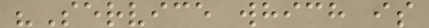"Service which is
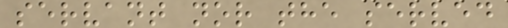servant nor the served
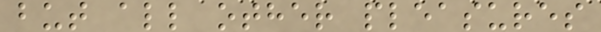but all other pleasures
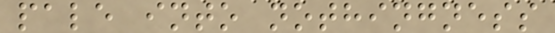pale into nothingness
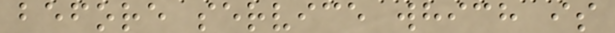before service which is
